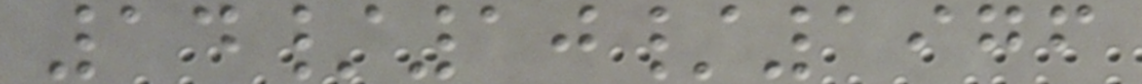14/10/1976
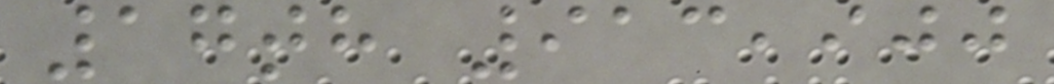17th 913,900
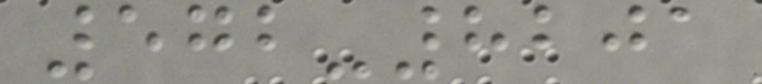572-8201
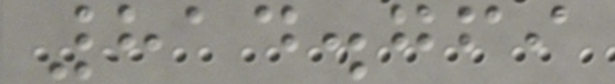814.769
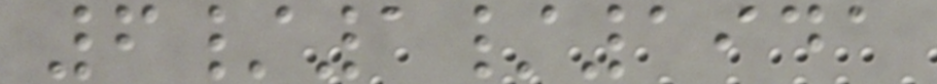6/1/1941
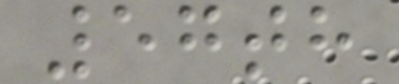57th
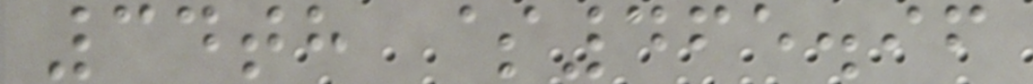34th $465.96
